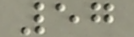57
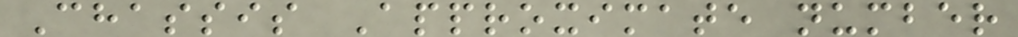Chassis Approximate number
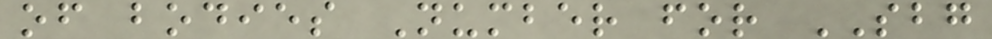of bodies Number for SBG
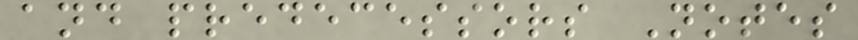and predecessors Notes
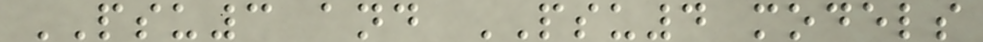PSU3 and PSU4 models
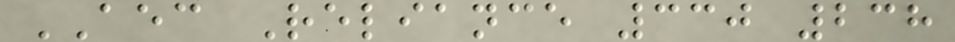AEC Reliance 330 238
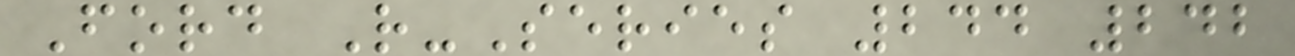Ford R-Series 244 242
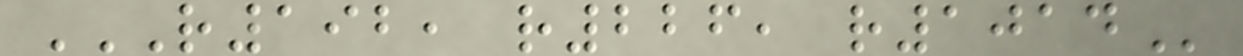R192, R226, R1014
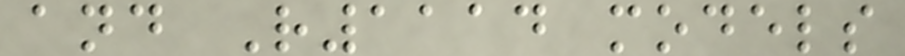and R1114 models
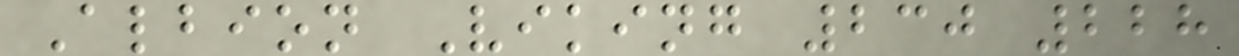Albion Viking 230 228
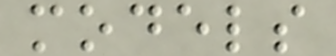models
